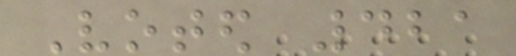Voted 421
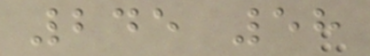245 58
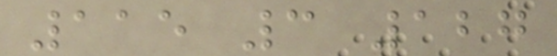115 3 127
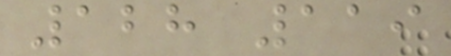128 119
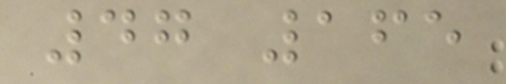47 165
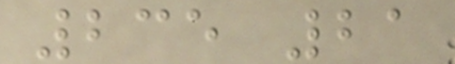235 21
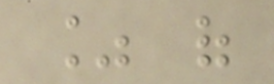% of
